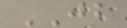JB
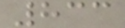833
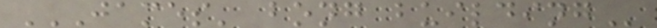JAMES' BONG BUILDING
